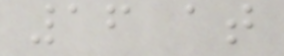16 at
